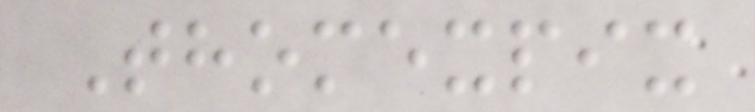Thomexpix
